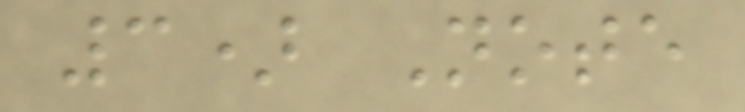3) Note
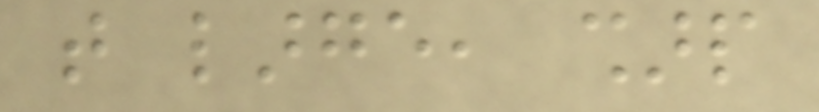that large, sharp
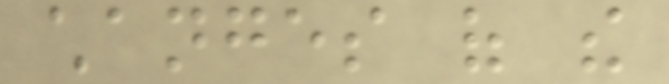changes of the
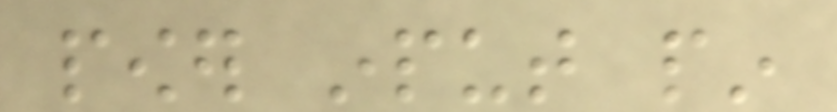power input pin
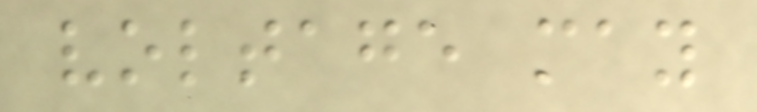voltage may
